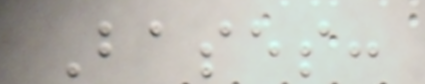Bases:
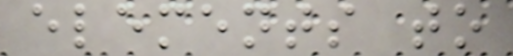elements to
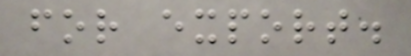for export.
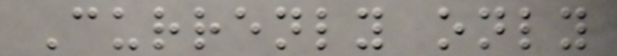Currenly only
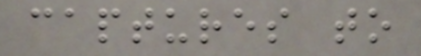captures to
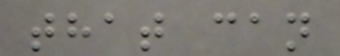that can
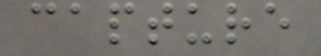capture
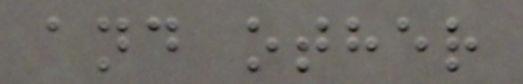and other
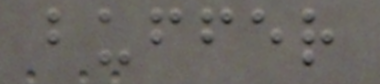buffer
